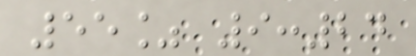55% 9:24
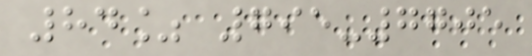84% 795-7705
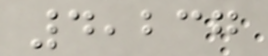4,237
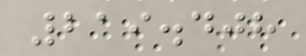219.408
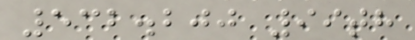532.200 99th
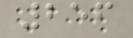256
